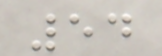54
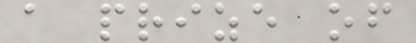a prize of
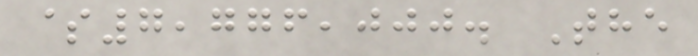$7,776,000. The
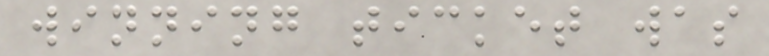winning ticket was
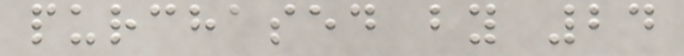purchased by 24
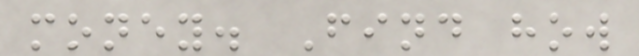money. Find how
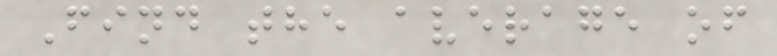Find the average of
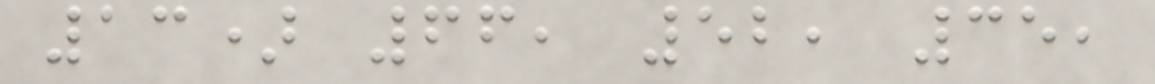13) 66, 52, 35,
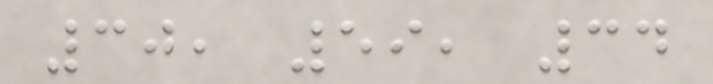30, 59, 34
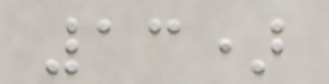13)
